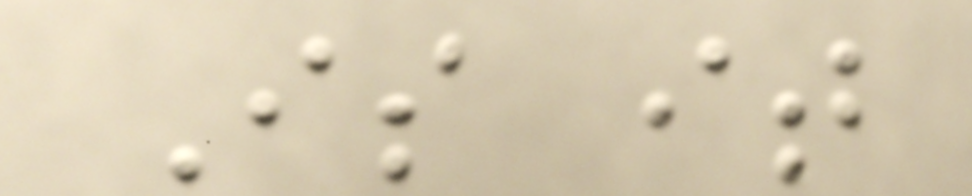Is it
